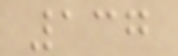137
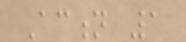Action 1
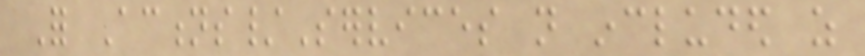For Actions/Services not included as
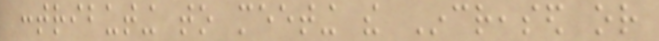contributing to meeting the Increased or
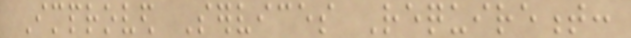Improved Services Requirement:
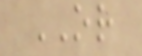OR
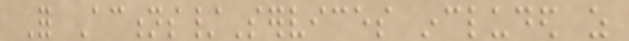For Actions/Services included as
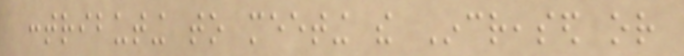contributing to meeting the Increased or
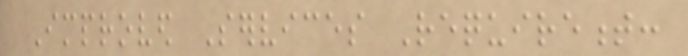Improved Services Requirement:
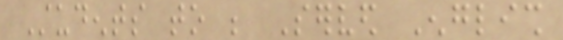Students to be Served English
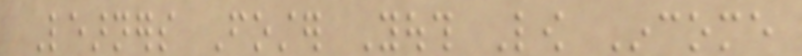Learners Foster Youth Low Income
